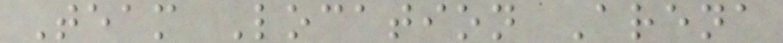Team Location Arena
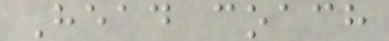Head coach
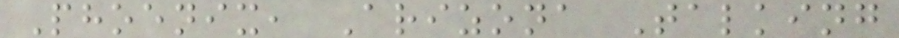Phoenix, Arizona Talking
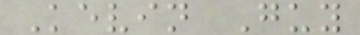Kevin Guy
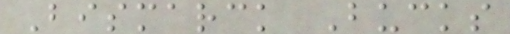Bismarck Bucks
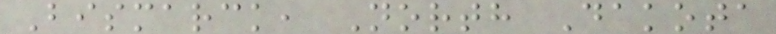Bismarck, North Dakota
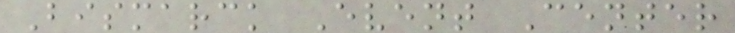Bismarck Event Center
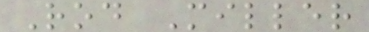Rod Miller
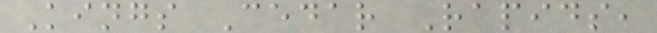Kings Cedar Rapids,
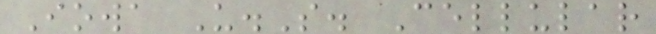Iowa U.S. Cellular
